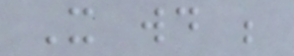It would be
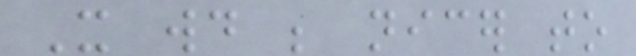It would be nicer to
